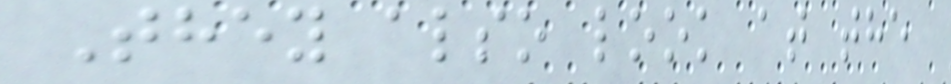They also look at the
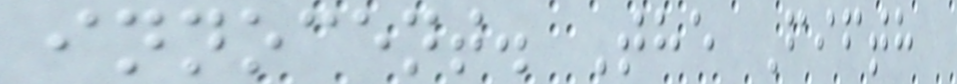innocent. The Fifth
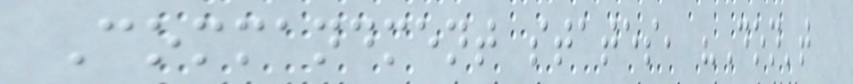Commandment states, "Don't
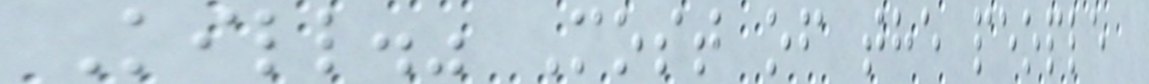Kill." Most of the people
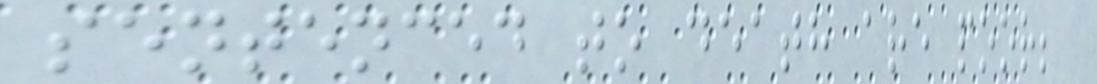sentenced to death are poor;
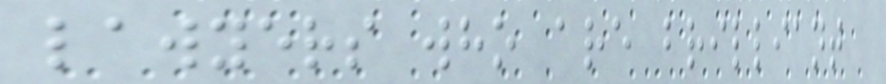lawyers who are brilliant
